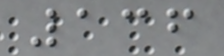136
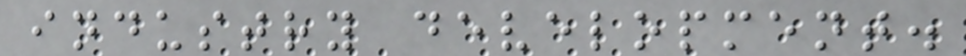industry development.
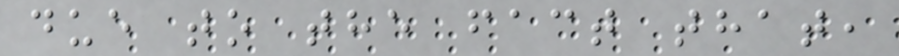due to the fact that,
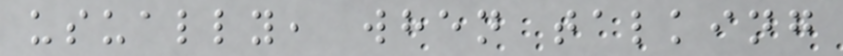usually, when talking
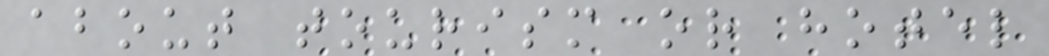about tourism or hotel
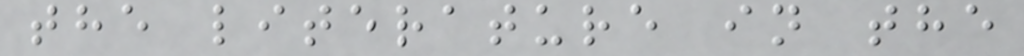the literature in the
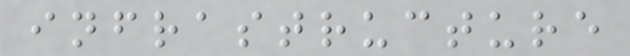infrastructure
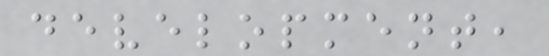development,
